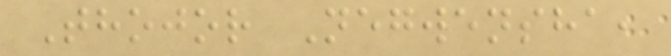Thojor Negwensha,
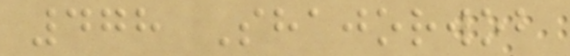478 Shajorwob
